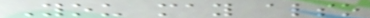You may also
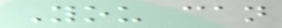You can
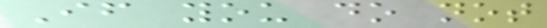If you do not
